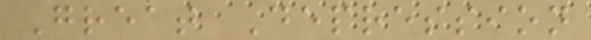Great Depression
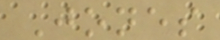Jones
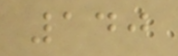140
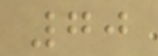70
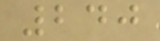240
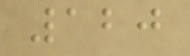120
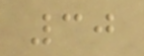30
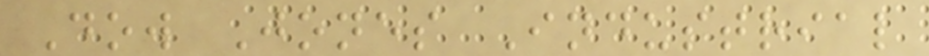Dow Jones Industrial
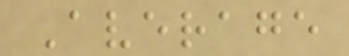Average
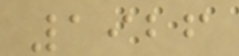1926
